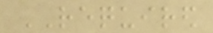REQUIRED
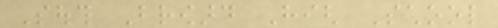South Broward High School
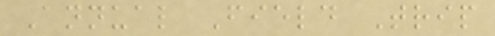Annual Field Trip
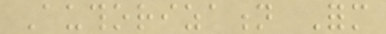Authorization Form
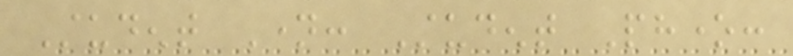Student Name: Student Phone:
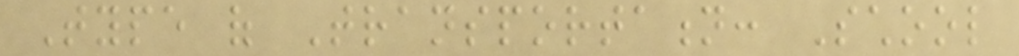Type of Transportation: School
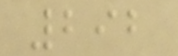292
